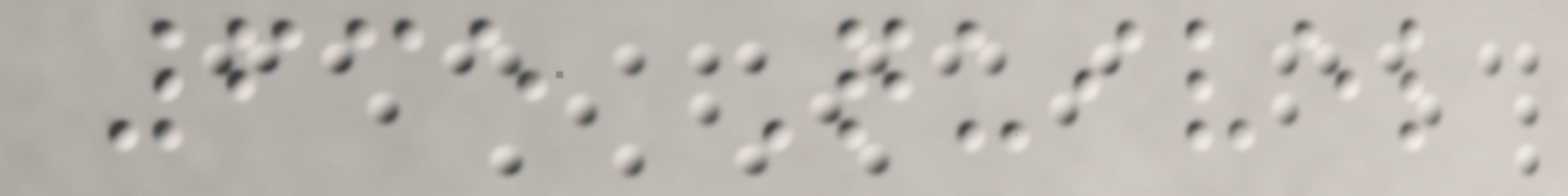635 Quivel
